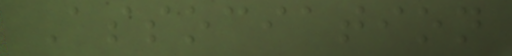Association
